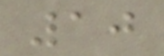10
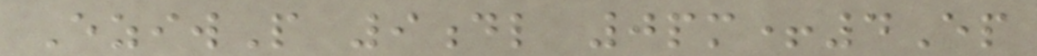EziwP 9dl 0pm+4Ep
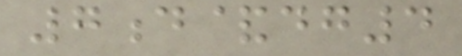7d&dg4
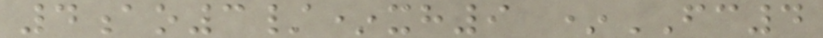4ao3/*xh9 *FC4
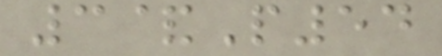3&P54
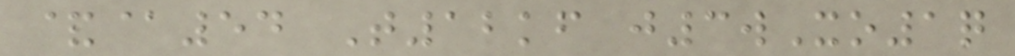&@54 T12kf j3wXo1q
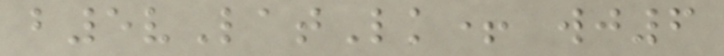b5vLatLk+ wj6
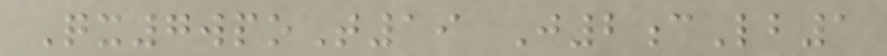Qx7wpoT19 J2cLb1
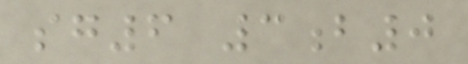sg6 3b0
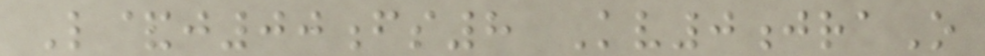L&j00fs8 Kv0jraO
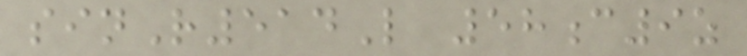sinR514L 58c9z
